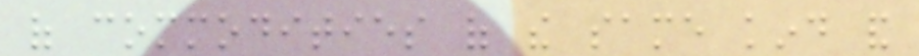of commodities of the same kind and
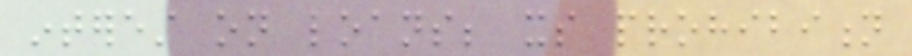interest on loans; its prohibition
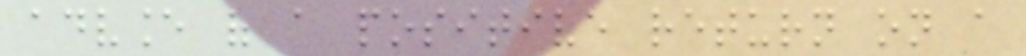advance of a positive return on a
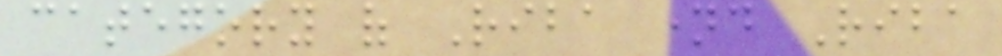category of Riba named Riba
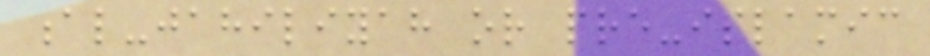al-jahiliyah or pre-islamic
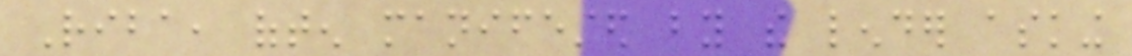Riba, often manifested by the lender asking
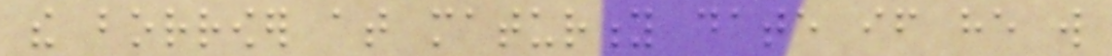the borrower at maturity date if he will
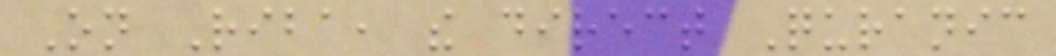On Riba, the direct Quranic
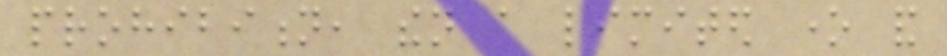prohibition, then a limited one and
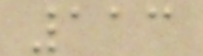113
